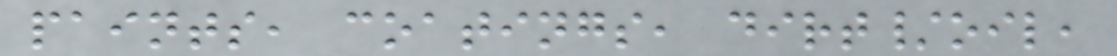paints, coatings, dirt/oil,
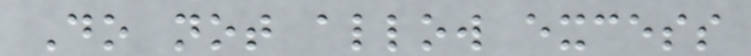Do not allow excess
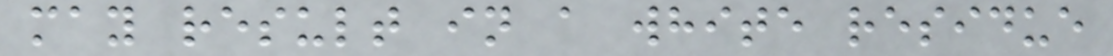may result in a white residue
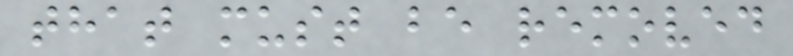that must be removed
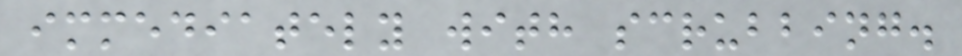immediately with scrubbing.
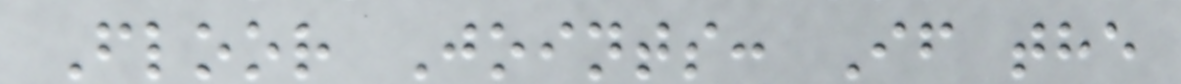Floor Joints: If the
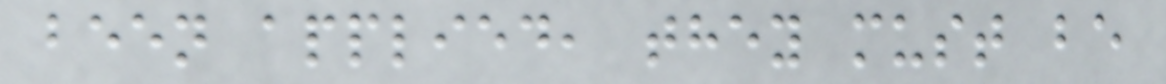been applied, they must be
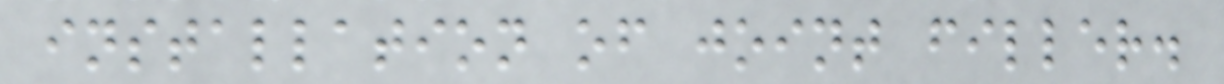installation of joint filler.
